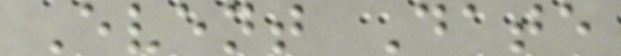Event Date
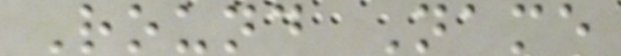Round Name
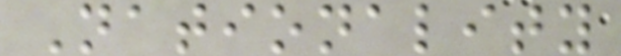Nationality
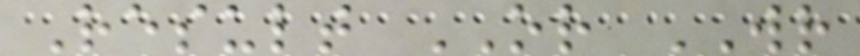Result OR WR
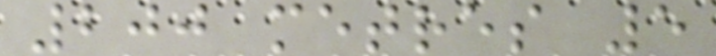200 metres 5
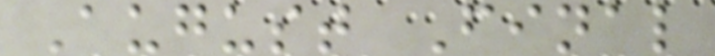August Final
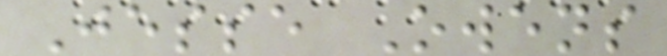Jesse Owens
